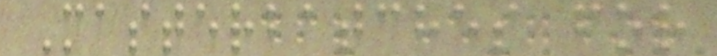Masterbatches for
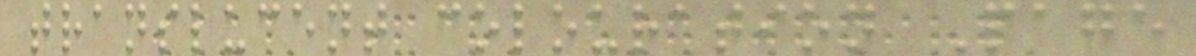translucent colouration Page
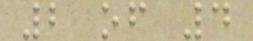2 of 4
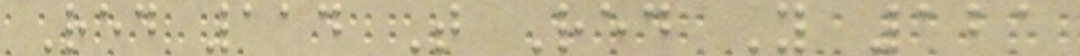Red 114 T Red Y 121
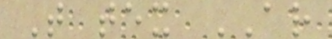T tex AR
